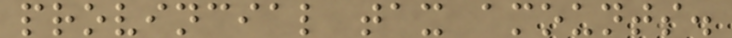provincial tax amounts.
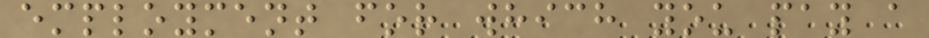employment for which you pay a
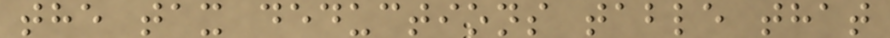the tax deductions table that
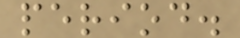period.
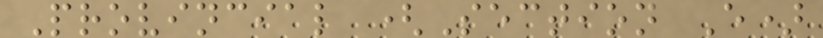Provincial (Section E)
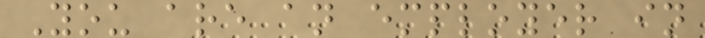You are an employer in
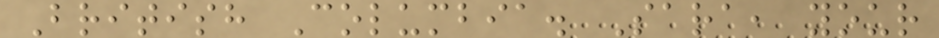British Columbia. Sara, your
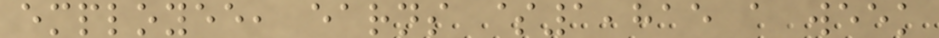employee, earns $1,815 a week
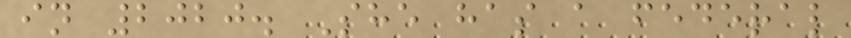in 2020. She has a federal
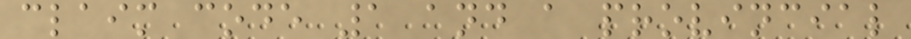claim code 1 and a provincial
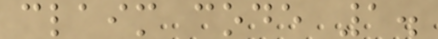claim code 1.
